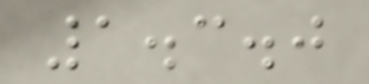1.3.0
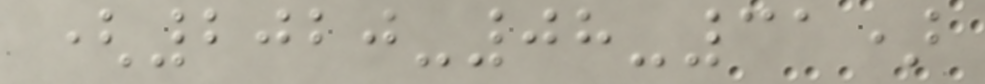(2020-08-31)
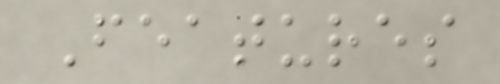Features
